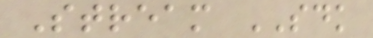Stream SDK
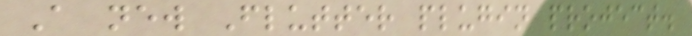A new Flutter plugin project.
